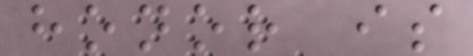honor is
